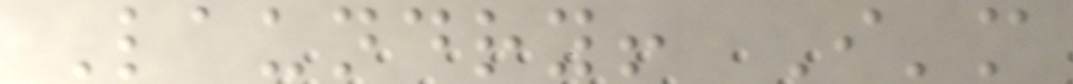Laundry! I'm
